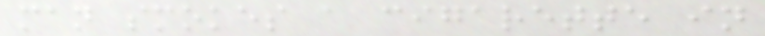man smokes a cigarette in
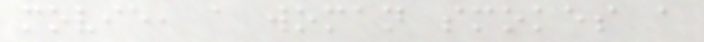movie, a woman smokes a
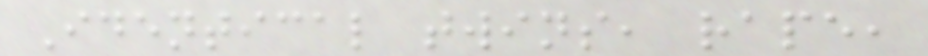Identical twins, rape,
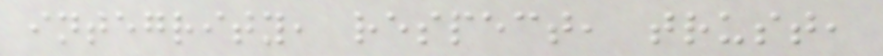integrity, respect, trust,
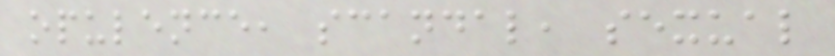opulence, scandal, sexual
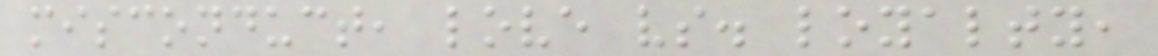misconduct, love vs. loyalty,
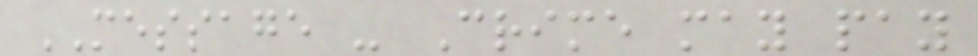MESSAGE - Crime may pay
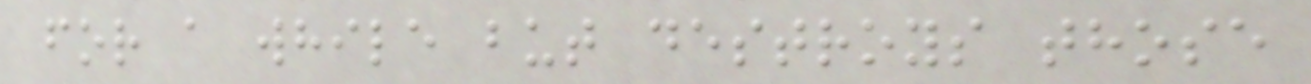for a while but destroys those
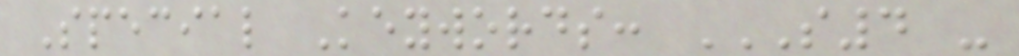Special Keywords: S4 -
